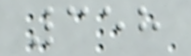358
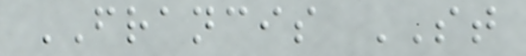FRANCIS ST
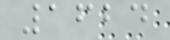1624
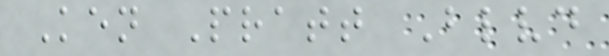Ken Pratt Blvd
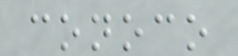conoco
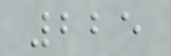225
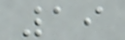19
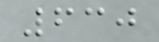630
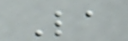La
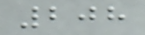208
